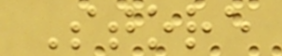Store
